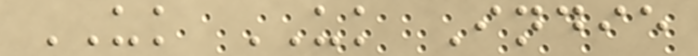UK UK Indie
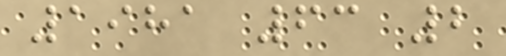1981 63 2
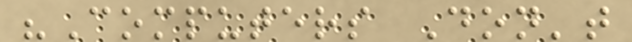"Computers Don't
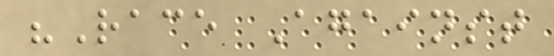"Race Against
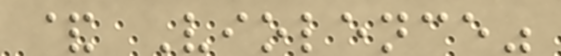& Violence"
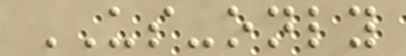US-only
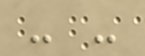- -
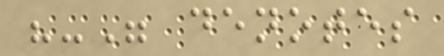"-" denotes
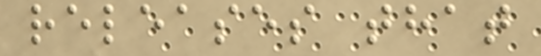releases that
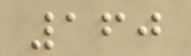160
